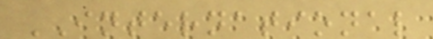INTERNATIONAL
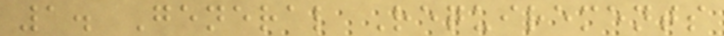1. General Requirements
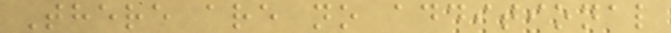There are no additional
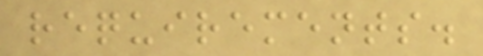requirements.
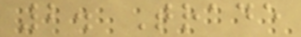2. Trade
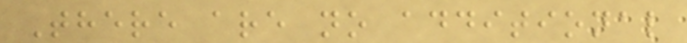There are no additional
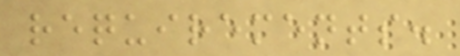requirements.
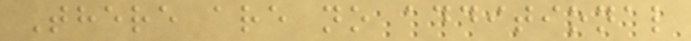There are no additional
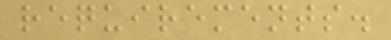requirements.
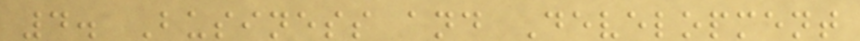4. Business and Development
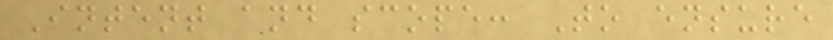Intent and scope: To ensure
